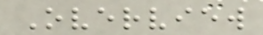Overview
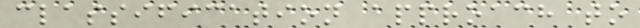classification approach to
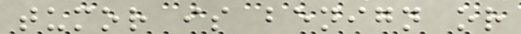tumor is benign or
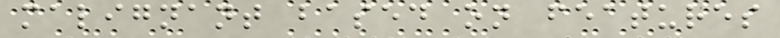malignant based on features
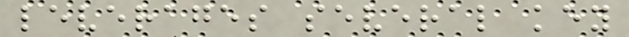leverages several key
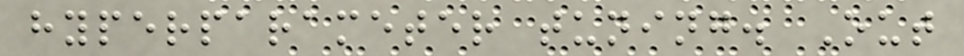hyperparameter tuning. Out
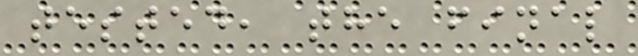tested, the final
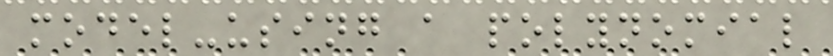model-using a polynomial
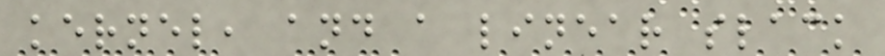kernel, and a linear slack
